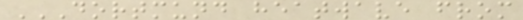DORTMUND HEATWAVE FROM
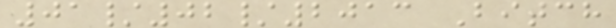01/02/2013 Bitch
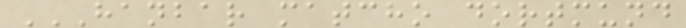HANBAR MATCHO DORTMUND
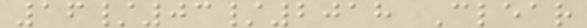16/03/2018 Clear
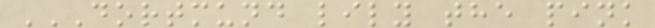DORTMUND LILY THE PINK
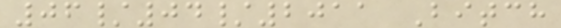06/04/2011 Bitch
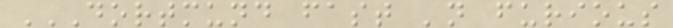DORTMUND FAST 'N FURIOUS
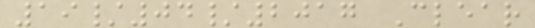19/04/2017 Clear
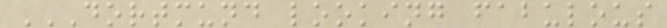DORTMUND LOOKING FABULOUS
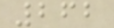262
